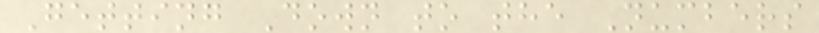Getting Down to the Numbers
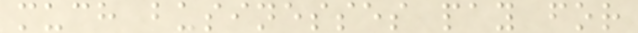much businesses pay for
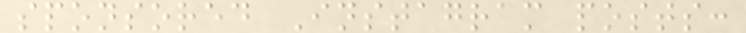sponsored Instagram posts:
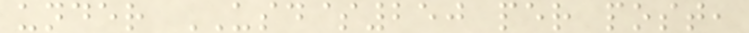under USD$250 per post,
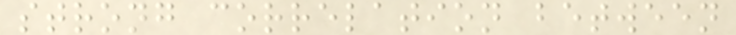strong correlation between
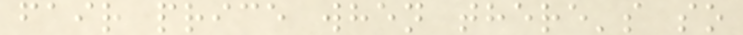fair price when there's so
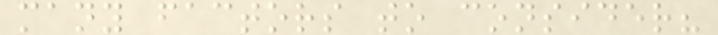many factors to consider?
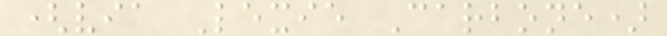(via Lexie Carbone)
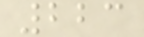223
